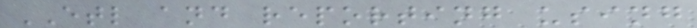ETL and reporting using
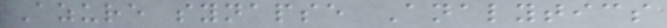Azure synapse Analytics
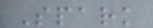Spark
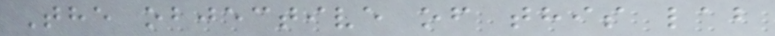The objective of this lab
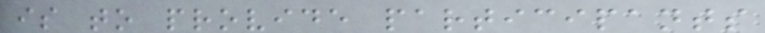is to provide participants
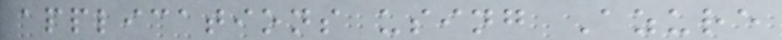applications using Azure
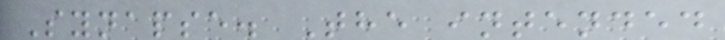Synapse. The intended
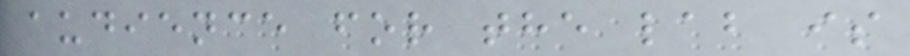audience for the lab is
